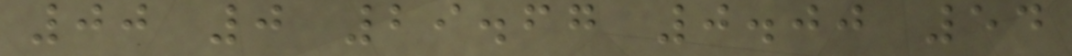00 0 29.67 0.00 54
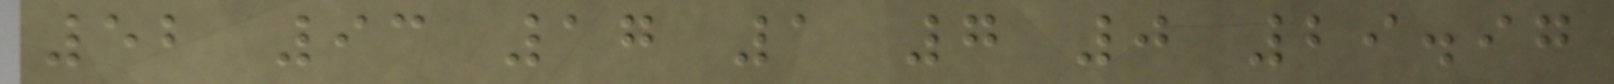52 93 17 1 7 0 29.97
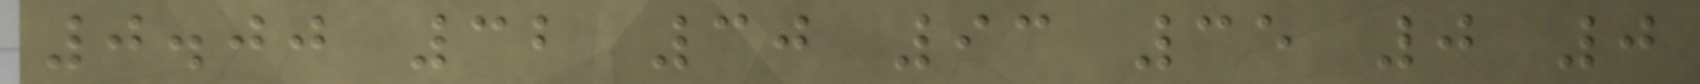0.00 32 30 93 35 0 0
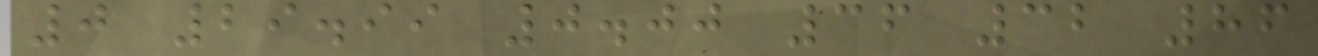0 29.99 0.00 36 32 86
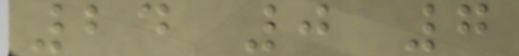24 0 7
